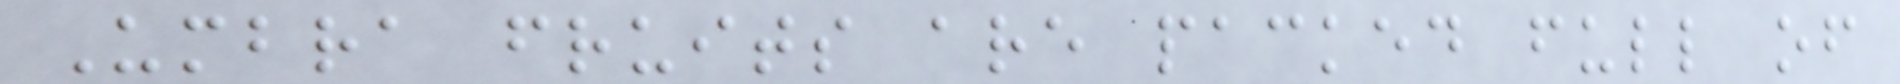Umbra fruits are packed full of
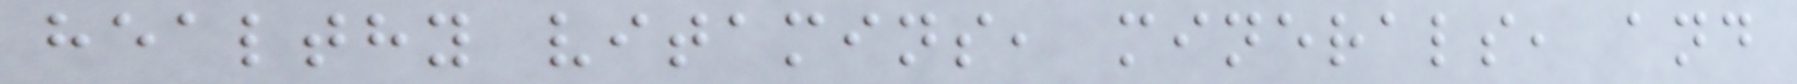healthy vitamins, minerals, and
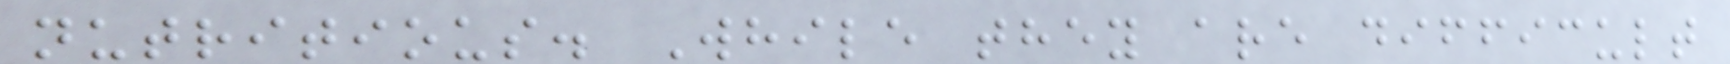nutritious. While they are difficult
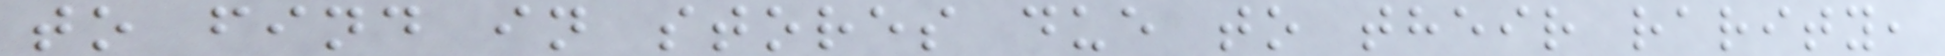to find in stores due to their rarity,
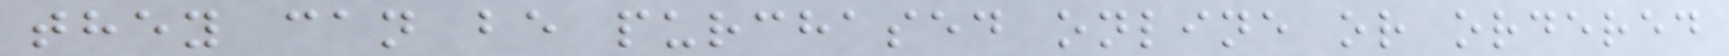they can be purchased online or ordered
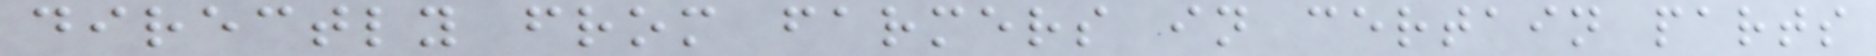directly from farmers in certain parts
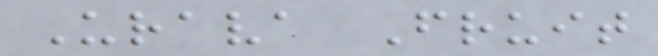Urava Fruit
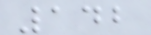142
